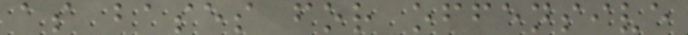as bases for offensive
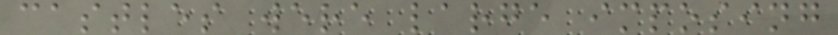castles were large imposing
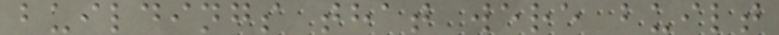buildings that were built
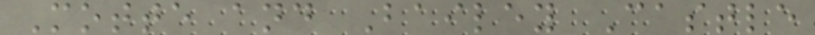Motte and Bailey Castle
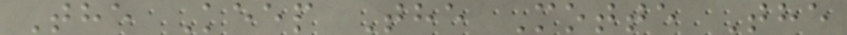The Keep The Motte The
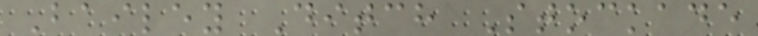Bailey Ditch Stockade
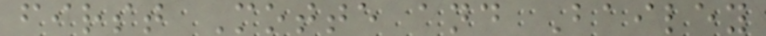first Motte and Bailey
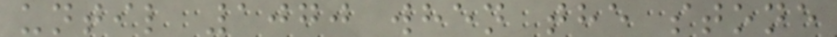until 1070 when the stone
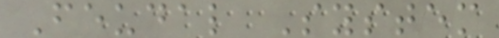Feudal System
